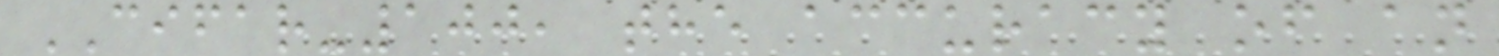CIFAR-100, the accuracy of an
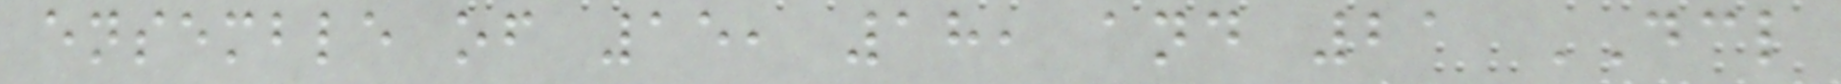ensemble of 15, 18, and 21 DCL
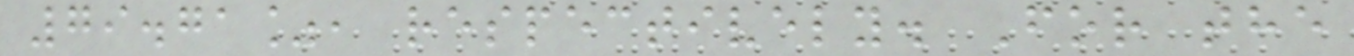79.71%, respectively. For the
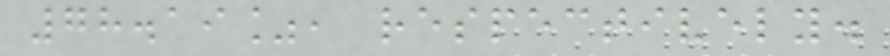78.19%, respectively.
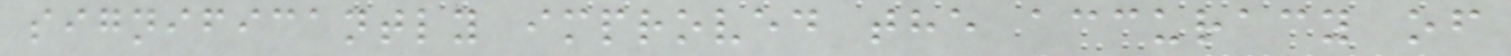significantly improved the accuracy of
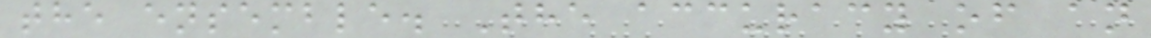the ensemble. The accuracy of an
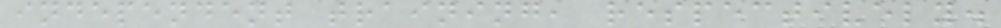independent training, respectively.
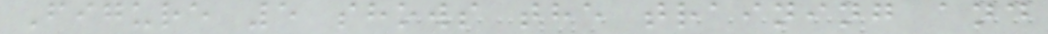Figure 5 shows the training and
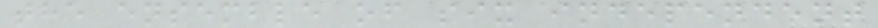the ensemble of six independent
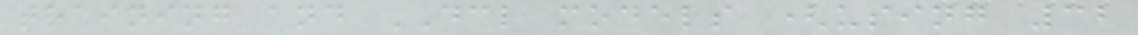training and DCL models (using 32
